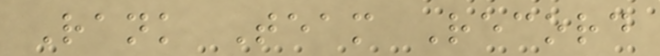Rank Team Record
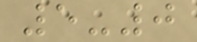5-0
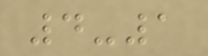4-1
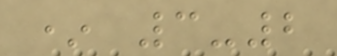* 3-2
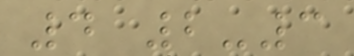4 2-3
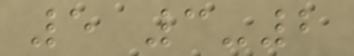5 3-2
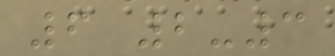6 2-3
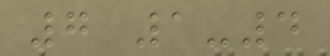7 1-4
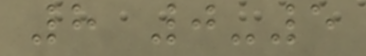8 0-5
